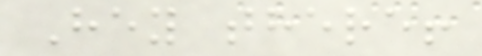Hey there!
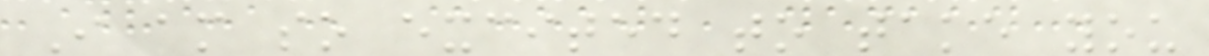I am so excited to take you
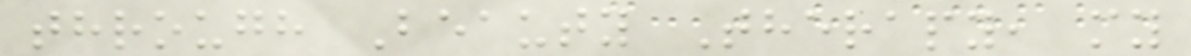through Beauty Therapy, my
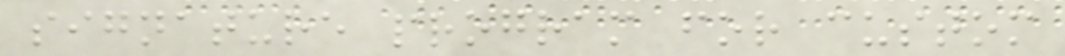signature program for custom
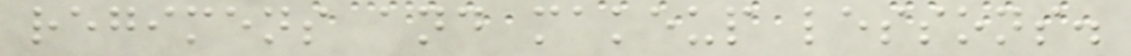regimens and makeup lessons.
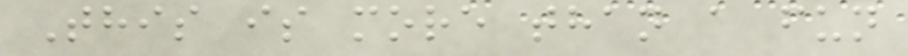This is more than a fun
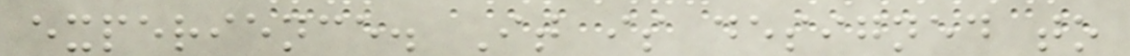experience. It is designed to
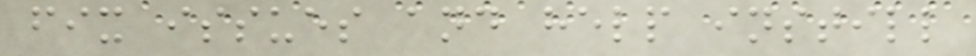fix issues and help instill
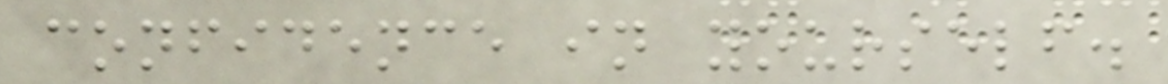confidence in yourself.
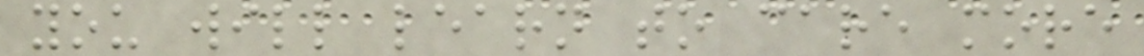you will learn to care more
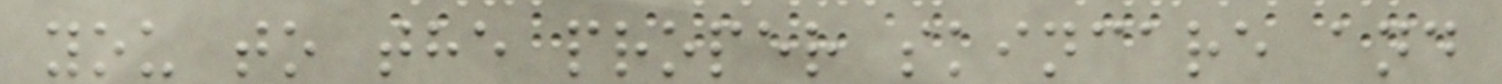you to the proper skincare and
